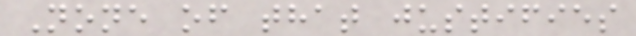None of that justifies
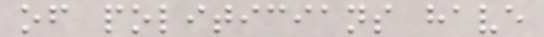of politicians have
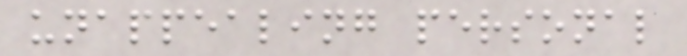unappealing personal
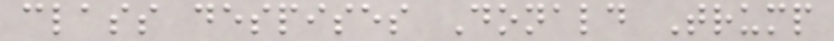class despises Donald Trump
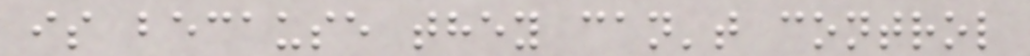is because they can't control
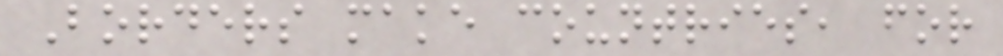Borders make countries, for
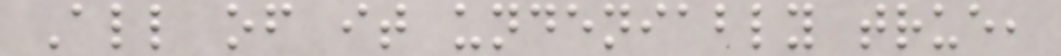All of it undeniably true,
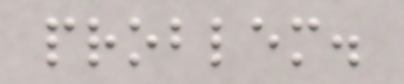problem.
